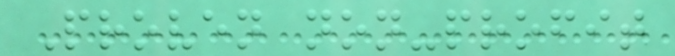Proven non-profit
